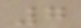7
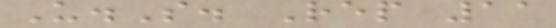U.S. Rep 11
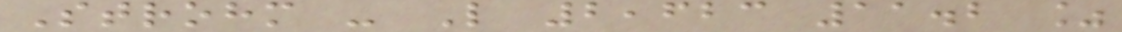Strohm - L 2,623 11.2 %
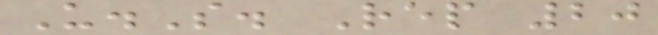U.S. Rep 20
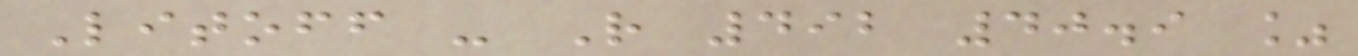Litoff - R 492 40.9 %
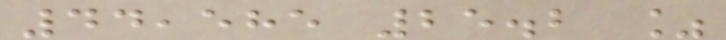44,585 25.2 %
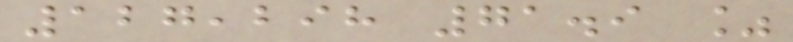127,298 71.9 %
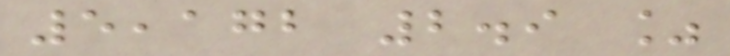5,172 2.9 %
